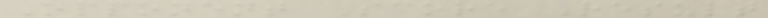Opponent Score Result
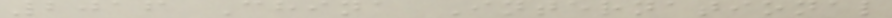2016 China International
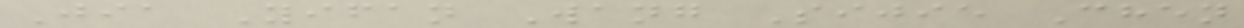Jia Yifan Wang Sijie Chen
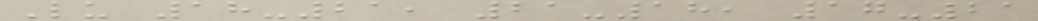Lu 18-21, 21-18, 17-21
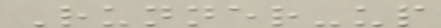Runner-up
